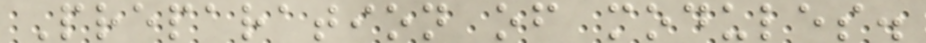Preparation of modules.
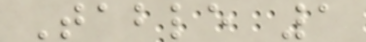Table 1
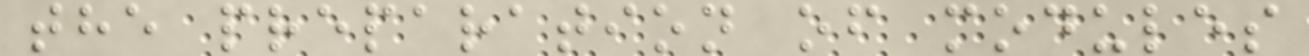the preparation of modules
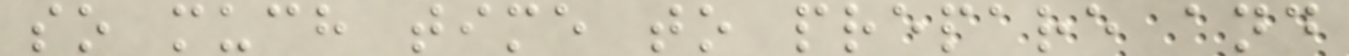so much time to prepare and
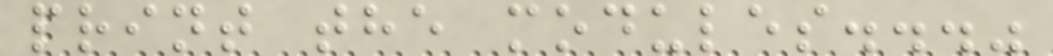print the modules..."
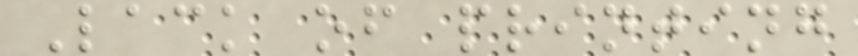Lack of printing
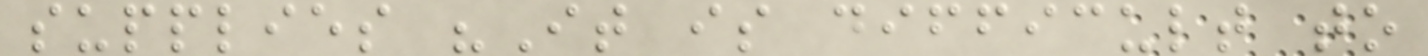supplies "It is difficult to
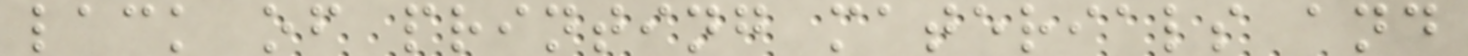lack of printing materials and
